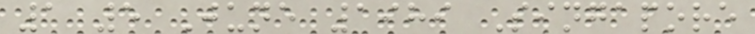1 5 June 1989 Singapore
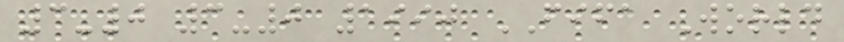3-0 3-0 1990 FIFA World
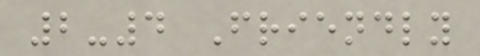2-4 Friendly
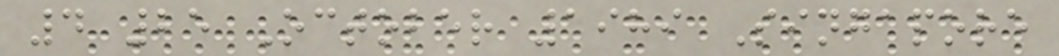4 25 October 1989 Singapore
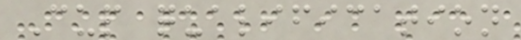Cup qualification
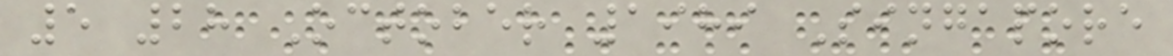5 28 October 1989 Singapore
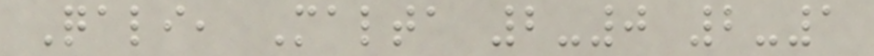Qali, Malta 2-0 2-1
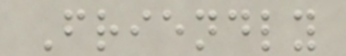Friendly
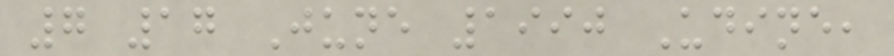7 17 June 1990 Udine,
